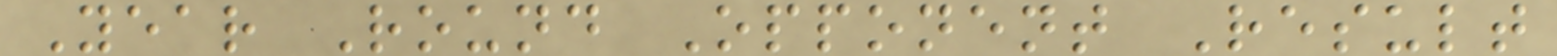Year Round Opponent Result
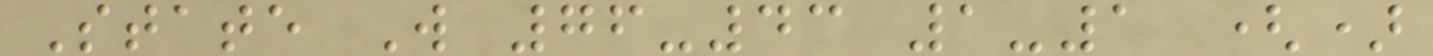State W 76-43 1-1 ()
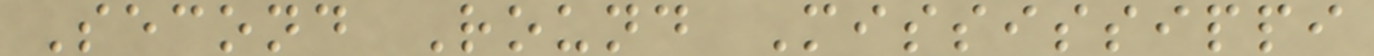Second Round Mississippi
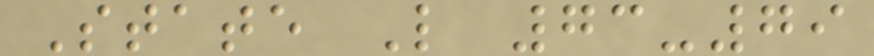State L 73-79
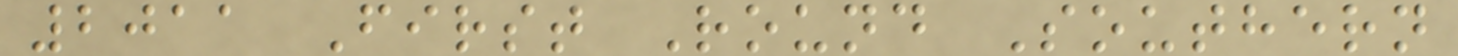2011 First Round Southern
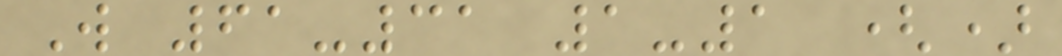W 61-31 1-1 ()
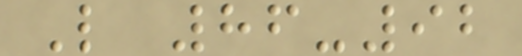L 86-92
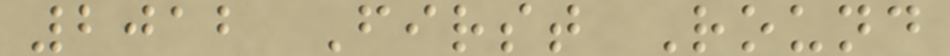2012 First Round
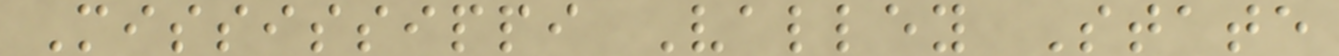Mississippi Valley State
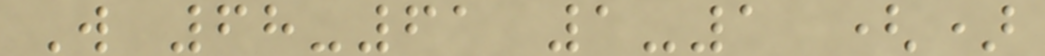W 68-61 1-1 ()
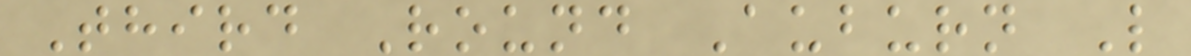Third Round Auburn L
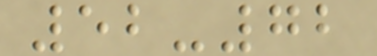52-72
